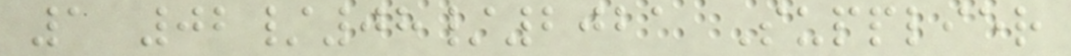1 02/08/2021 Supplier
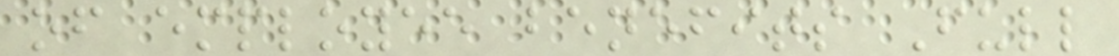of employee benefits Full
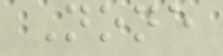None
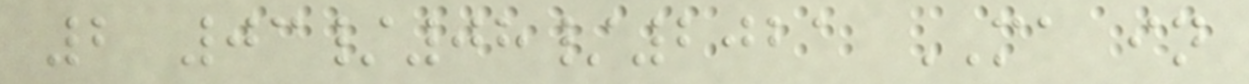2 03/08/2021 MA in
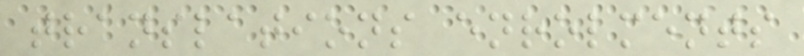translations enrolments
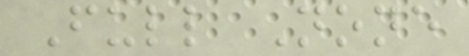Full None
